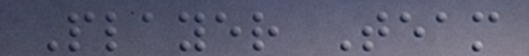Player Team
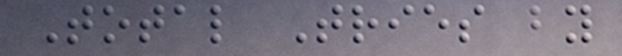Total Tries by
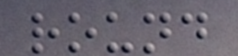round
